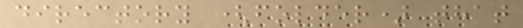directory (folder) that
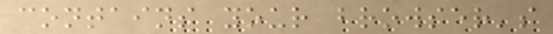contains your browser's
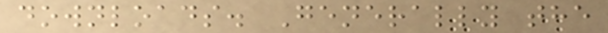downloads. Generally the
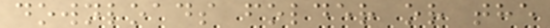downloads folder or the
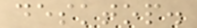desktop.
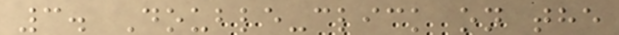3. Double-click on the
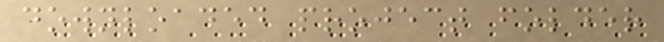downloaded project folder
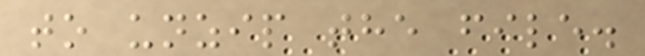to unzip the file.
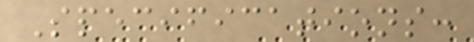Specifications:
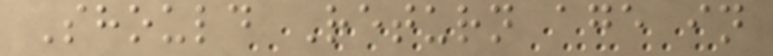Should Return age in
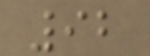92
